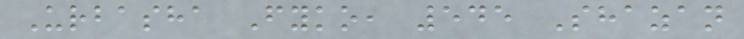Urbasha Fyko, 545 Shazan
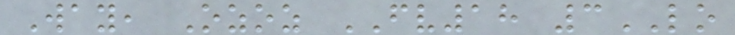Way, Ozoz FV18 3LO
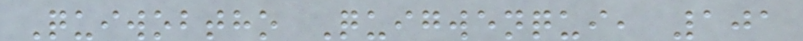Quiwobtho Quigwenqui, 101
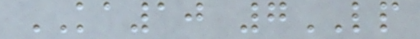KA10 7LP
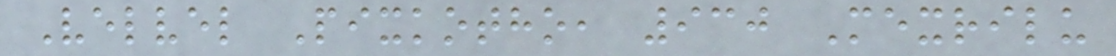Velvel Pixkotho, 930 Mexrilu
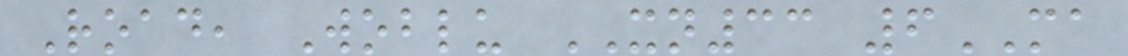Road, Woblu XN33 6MA
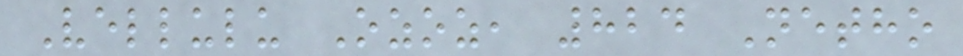Vellulu Ozoz, 824 Netho
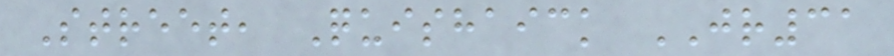Street, Quishaick JR31
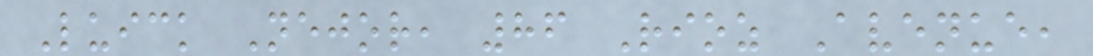Luick Nejor, 86 Rioz Avenue,
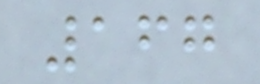167
